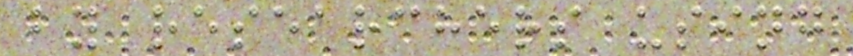by researchers using
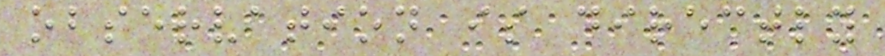observation is directly
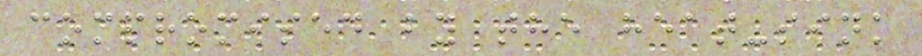compromised by the heat-sink
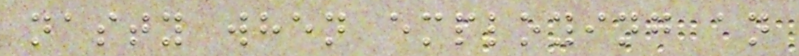nasty when employing an
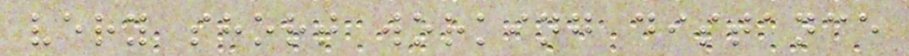very short working distance
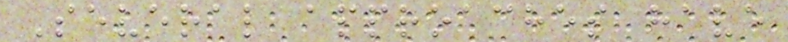Several approaches have
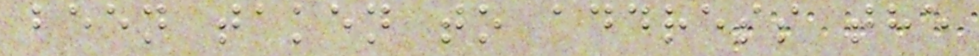been taken to address the
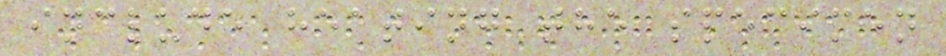include heating the specimen
